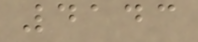4143
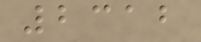2312
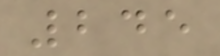245
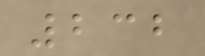232
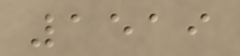1519
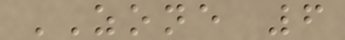ZONE 6
